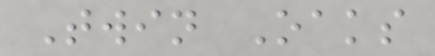Twin Oaks
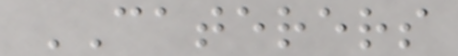CATERERS
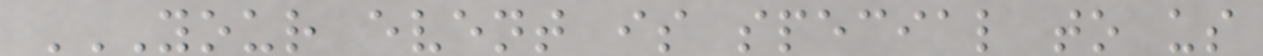YOUR EVENT IS SPECIAL TO US
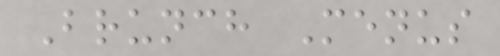Brunch Menus
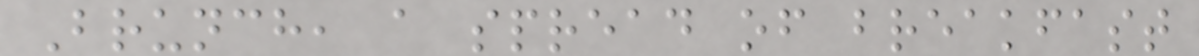Brunch, a spread of breakfast
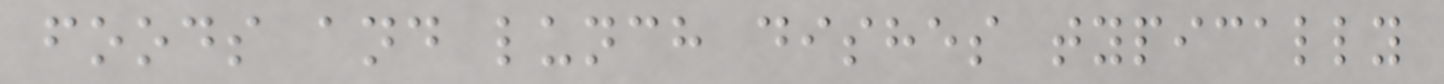foods and lunch dishes typically
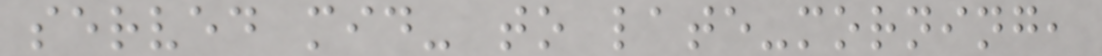served mid- to late-morning,
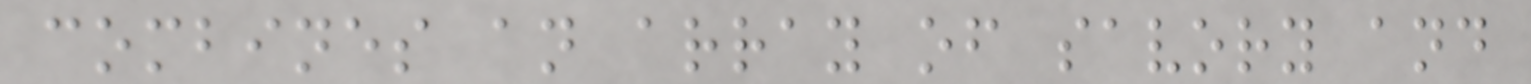combines an array of savory and
